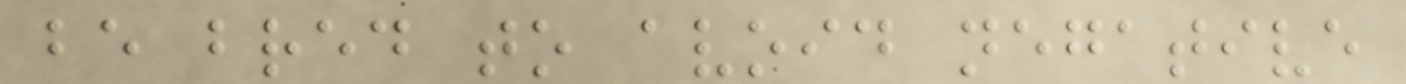be bred to avoid negative
